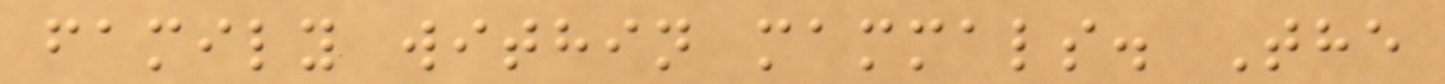family within mammals. The
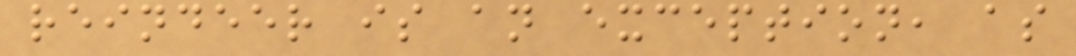reindeer is an exception, as
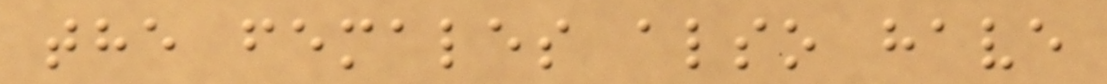the females also have
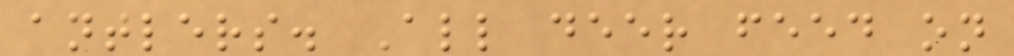antlers. All deer feed on
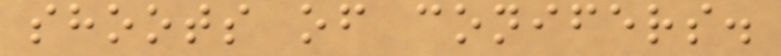shoots of conifers.
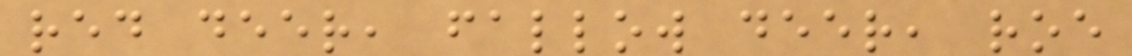red deer, fallow deer, roe
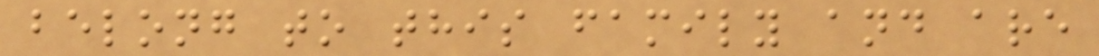belong to this family and are
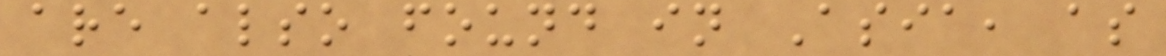are also found in Asia, as
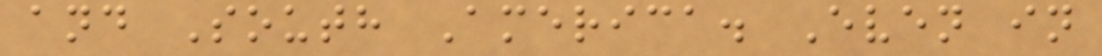and South America. Even in
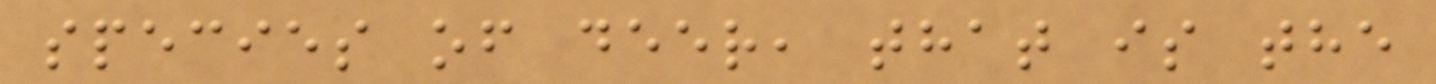species of deer, that is the
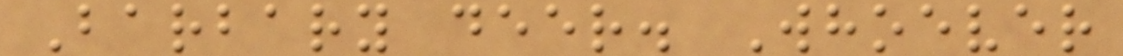Barbary deer. Whoever
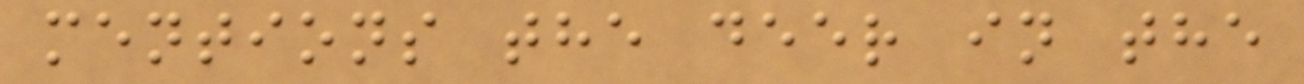mentions the deer in the
